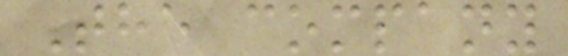The company
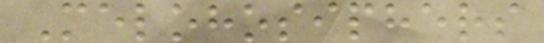Melohosiphers
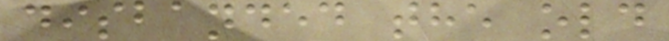disbanded the old
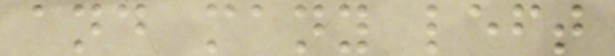and many left
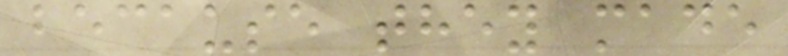because they made
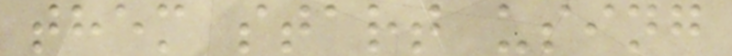them start using
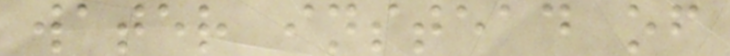water instead of
